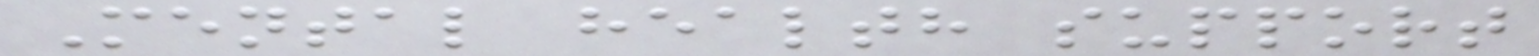Mental health support
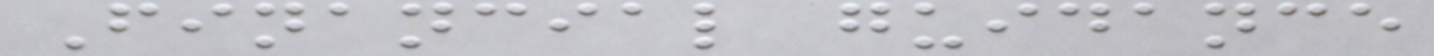Financial guidance
